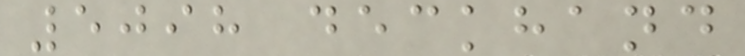5098 deckhand
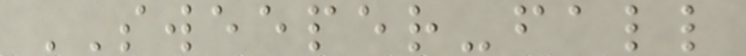SWEEPER-fall
